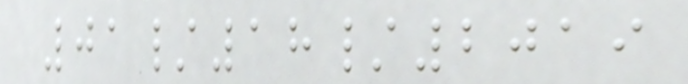01/18/2019
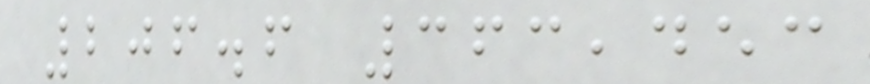206.6 363,453
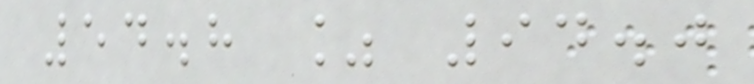54.8 % 94.0
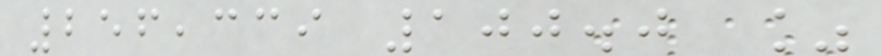256,339 100.0 %
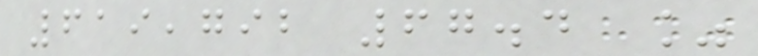619,792 67.4 %
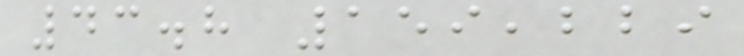43.8 159,229
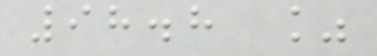98.8 %
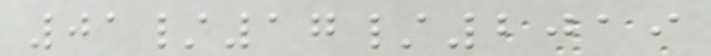01/17/2019
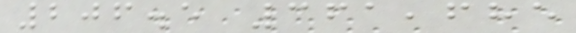206.5 361,685
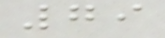79
